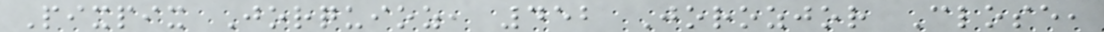Pixpix Jorquioz, 452 Jorozjor Close,
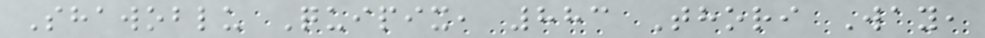Shawoblu Quipix, 883 Thori Way,
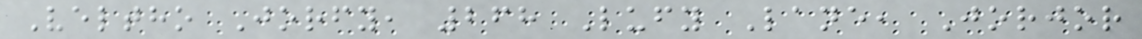Veltho Jorfy, 268 Lufy Lane, Jorjor
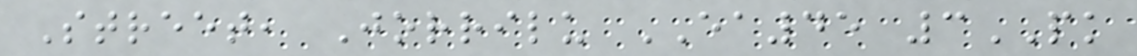Street, Jorrilu EA45 3PK
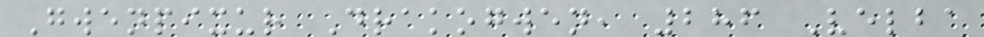Gwenpixur Drakogwen, 286 Velba
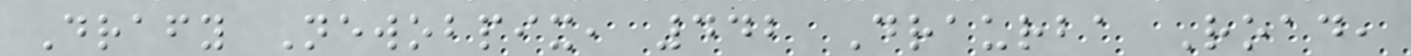Drafy Newobpix, 442 Draurba Road,
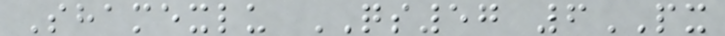Shamexlu QS57 6PX
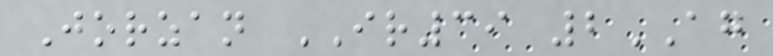Jorzan IR39 2AG
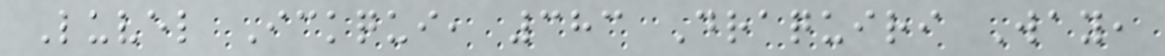Luvel Ickqui, 383 Draquiri Way,
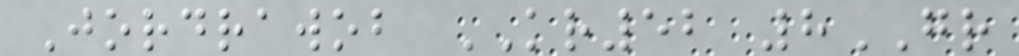Jordrawob KR52 8GR
